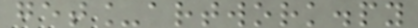get_artwork.py
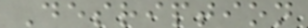Desription
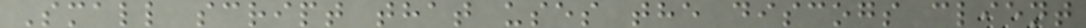Small script that uses the discogs client
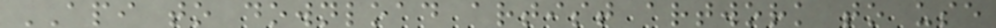API to download artist artwork to use
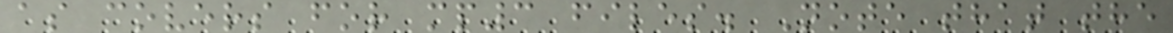as covers for mp3 files. Note that the
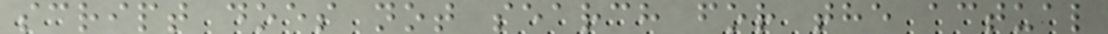script does not search for the actual
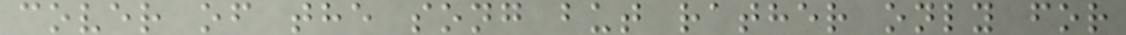cover of the song but rather only for
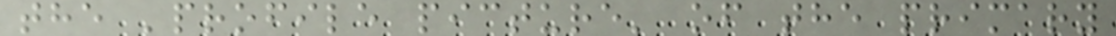the 'profile picture' of the primary
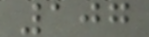107
